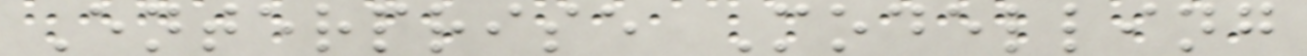Enterprise Modelling
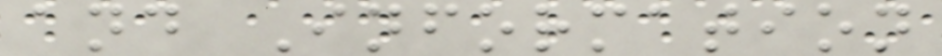and Information
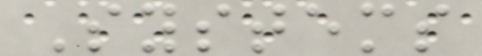Systems
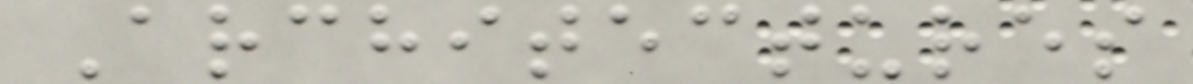Architectures
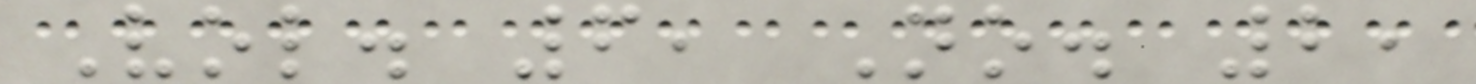Vol. 6, No. 2,
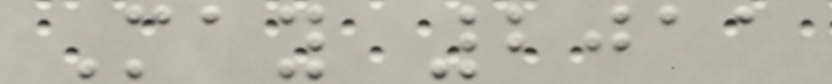May 2011
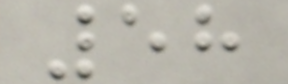58
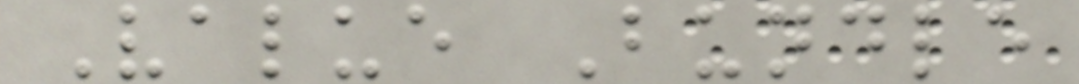Value Bundle
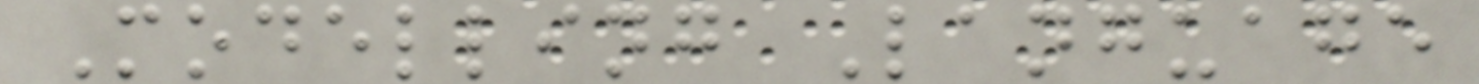Modelling Language
